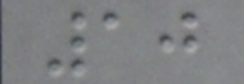10
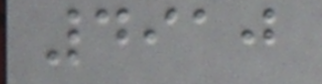4910
